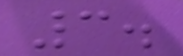3.
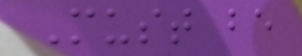Must be
